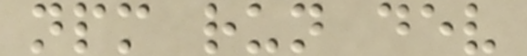npm run dev
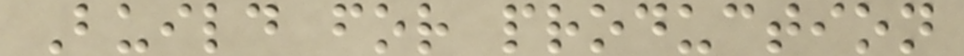Build for production
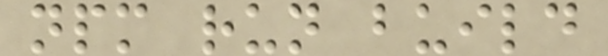npm run build
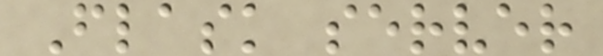Flask server
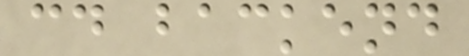cd backend
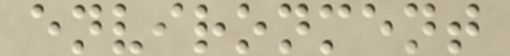environment
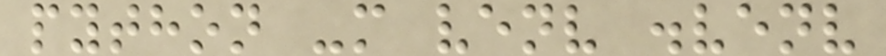python -m venv .venv
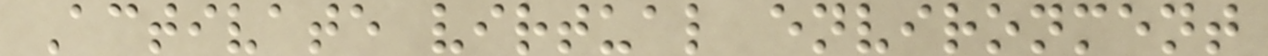Activate virtual environment
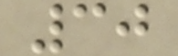30
